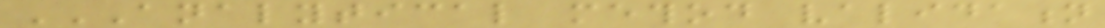ANALYTICAL METHOD VALIDATION
